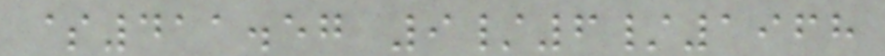$411.57 9/6/1968
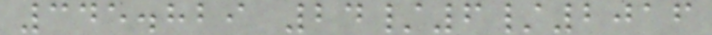345.829 24/6/2016
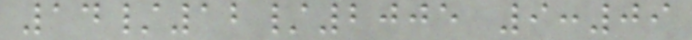14/12/2005 9:09
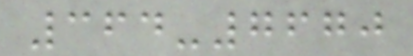364-7670
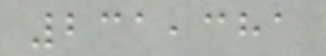231,381
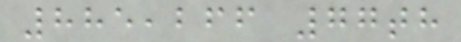885,266 77th
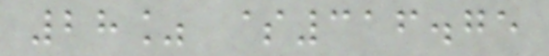28% $316.75
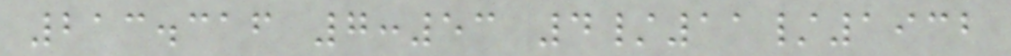213.316 7:53 4/11/1932
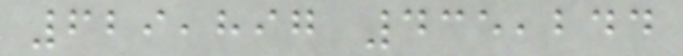629,897 435,244
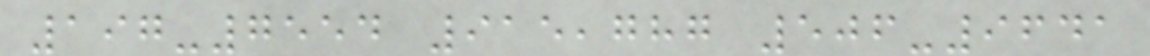197-7554 915,787 506-9641
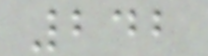242
